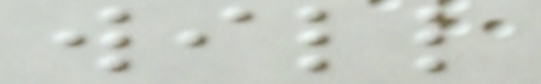will
